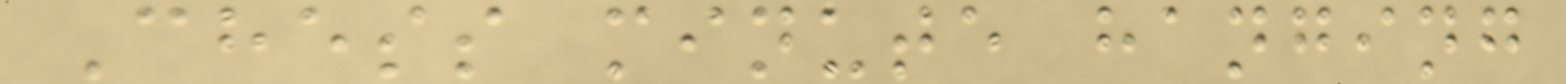Chess minute hanging
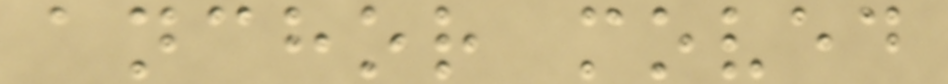anchor moved
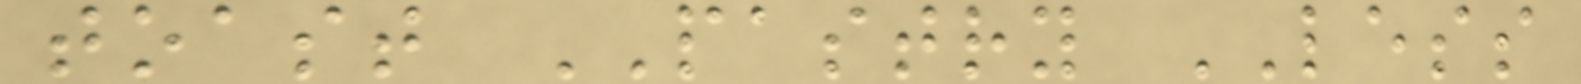toast PASTRY LESS
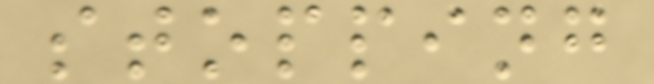stopping
